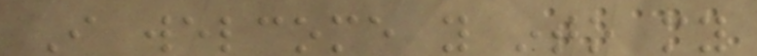I welcome you into my
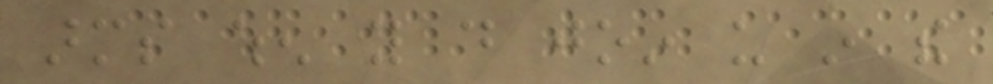arms when you do join us in the
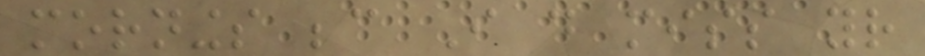mornings because I do miss your
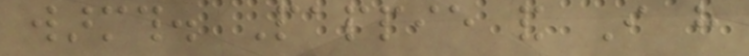warmth. Pappie and I have
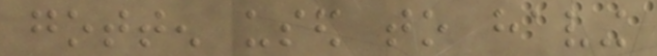gotten used to having
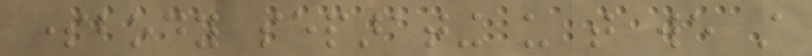somebody separating us that we still
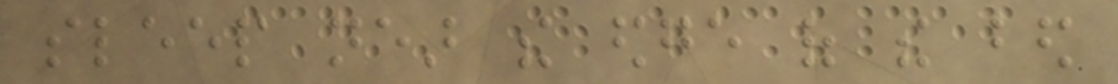sleep near the edge of the bed
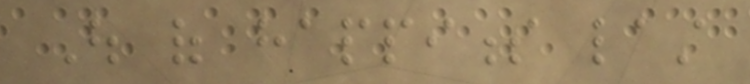Out of happiness last
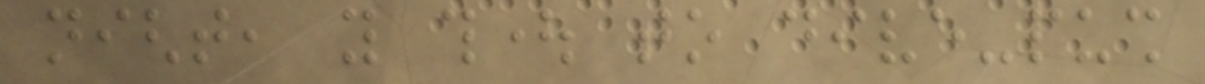night, you thought to dive-push
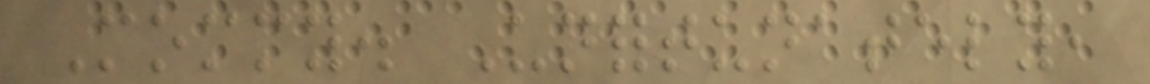Mommy. Unfortunately,
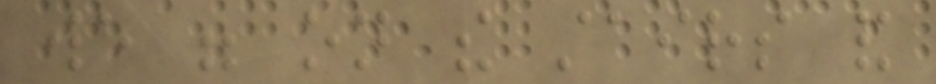we were on the stairs and
